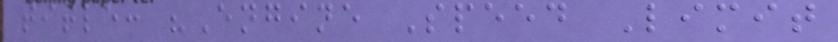title: "Engine Speed Limit
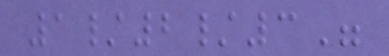1/2/3"
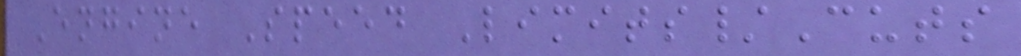Engine Speed Limits/Cuts
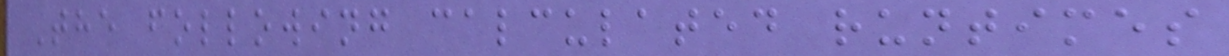The following calculated runtimes
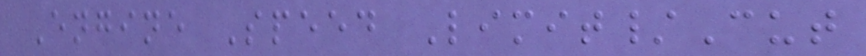Engine Speed Limit/Cut
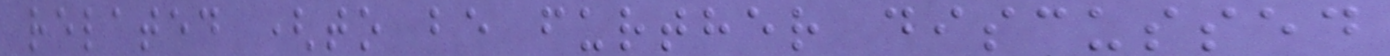related (to be further discussed
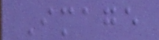Image
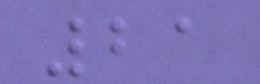21
